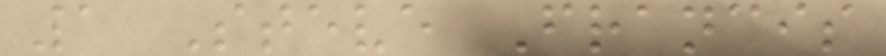1 Steve Francis
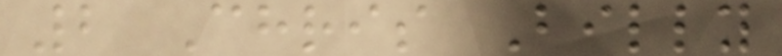2 Chris Billy
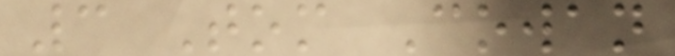3 Tom Cowan
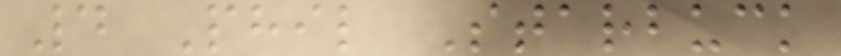4 Phil Starbuck
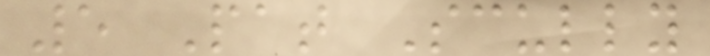5 Pat Scully
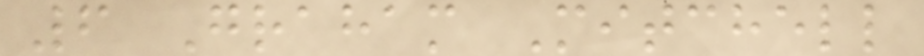6 Graham Mitchell
